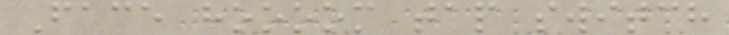Face hoooom tap switch
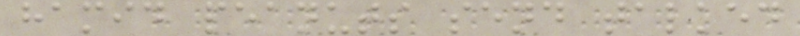hamid peanuts send talked
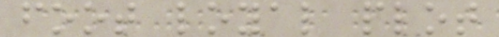foot loyal plot
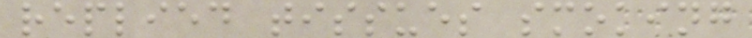replied tissues smoking
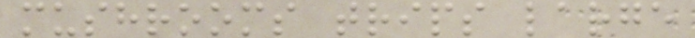mushrooms trips large
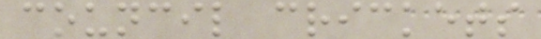council crickets
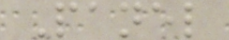Panel
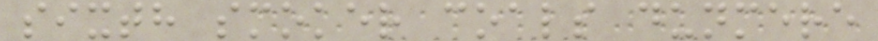sixth smoker coals dunmere
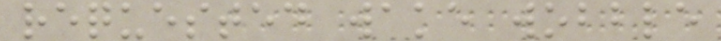requested wake wobble
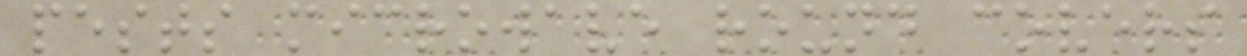pests microwave round covers
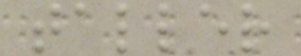taller
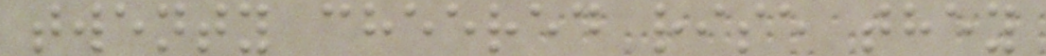twenty cheered rise they
